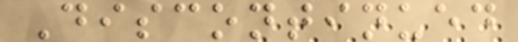Discontinued
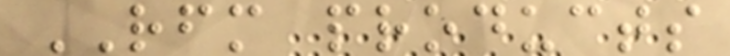RFM products
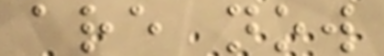are now
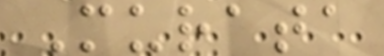Murata
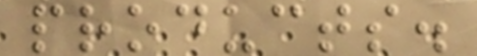products.
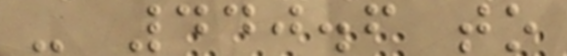- 440.6 to
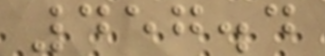457.4
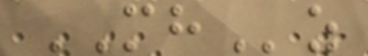MHz
